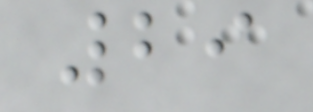29
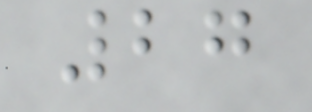27
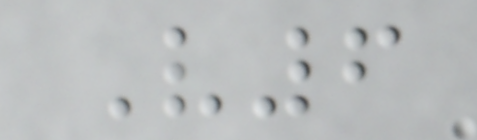V6
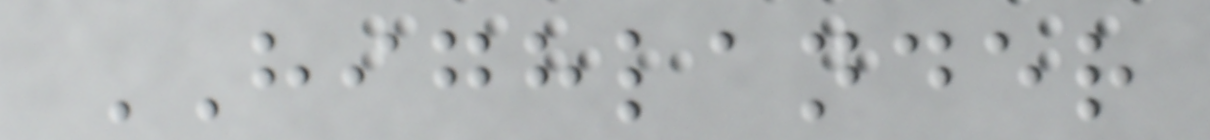HIGHLANDER
